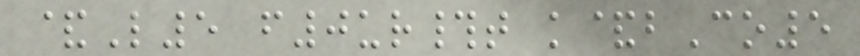&L5 f0ur#t k&bCo5
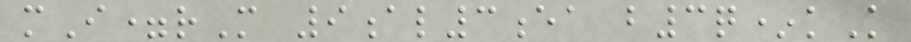mI=rM 9al3ea b3q*kK
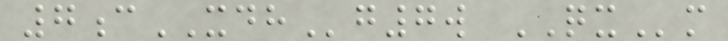7cXDHg7w QXm
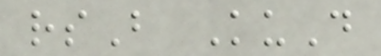rsB KuD
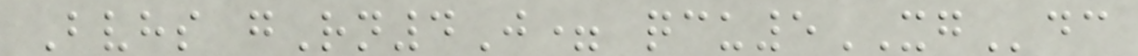Bvhs gRn4J= qcu5XGdc
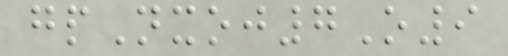gpNxoj7O9
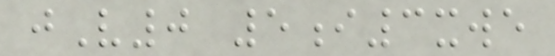jV0 5i3xwe
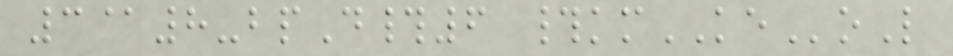3@8-bpD#6 #kmKEoL
